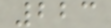223
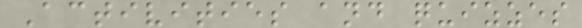Activities and quizzes
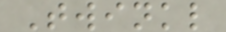Twinkl
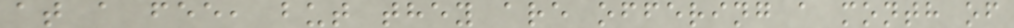at a fee, but they are offering a month of
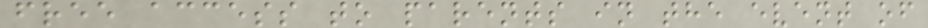free access to parents in the event of
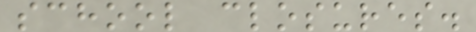school closures.
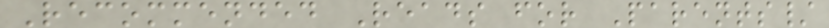Recommended Reads for Parents/
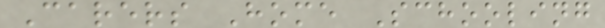Carers Home Schooling
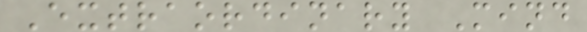Extraordinary Mind
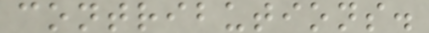contributions.
